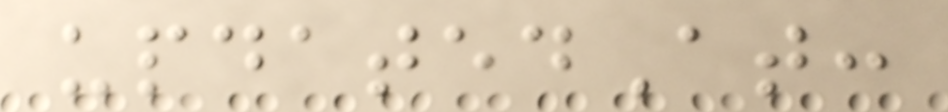updatedAt:
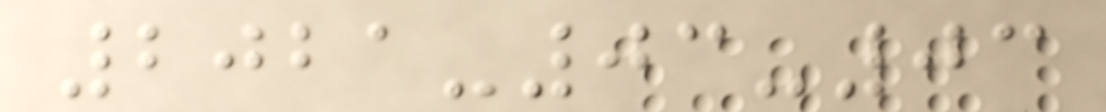2021-03-03
